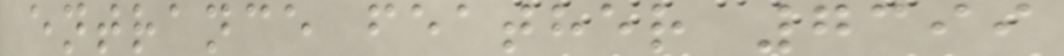entrance feather 7399
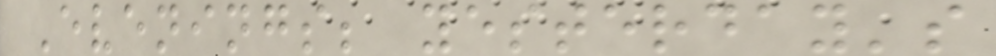Evenings; yesterday's
